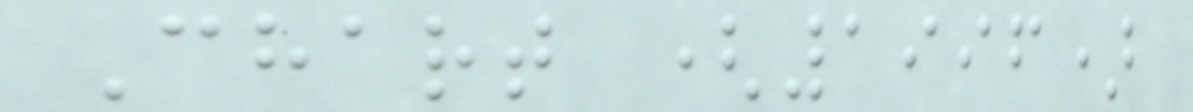Chart (1996)
